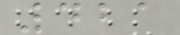421
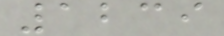1239
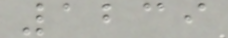1239
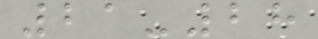21-28
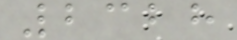2328
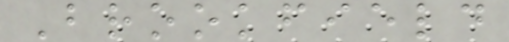Brookfield
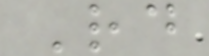Rd
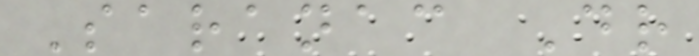Saranac Dr
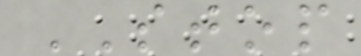STOP
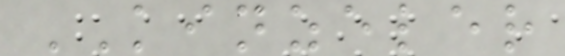KINZELER
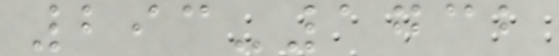293-1732
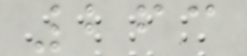263
